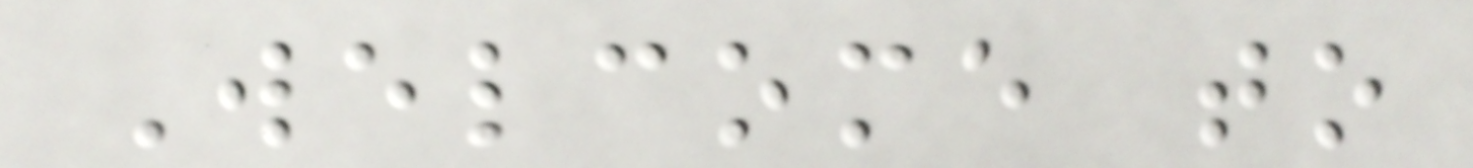Welcome to
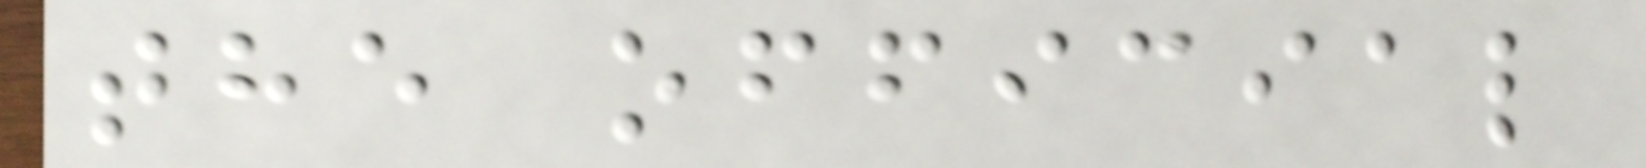the official
